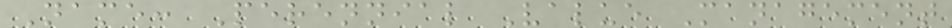Name: Perennial Value Management
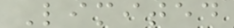Limited
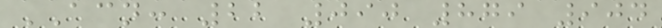ACN: 22 090 879 904
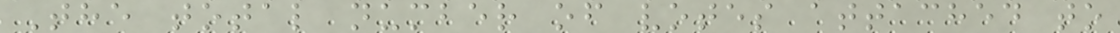The total number of votes attached to
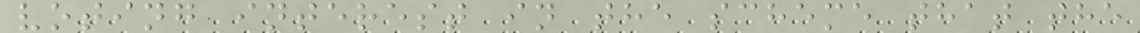voting interest in the scheme that the
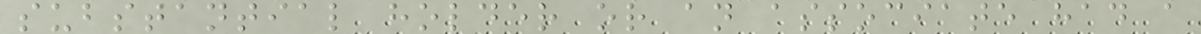substantial holder or an associate had a
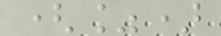(%)
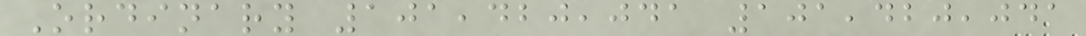Ordinary 101,420,041 101,420,041
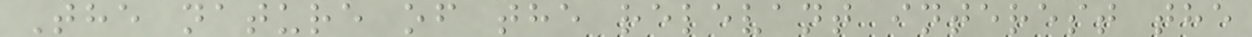The nature of the relevant interest the
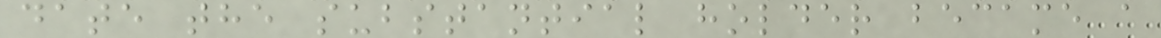date the substantial holder became a
